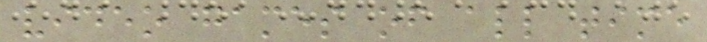video games of all time
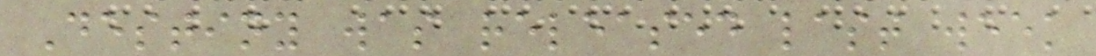Destiny was released last week
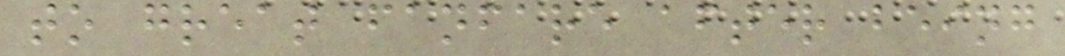to great fanfare after being
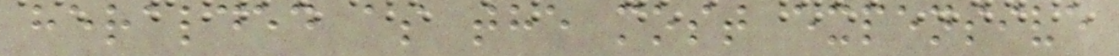heralded as the most expensive
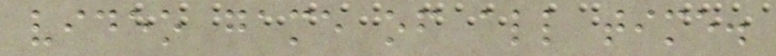video game of all time.
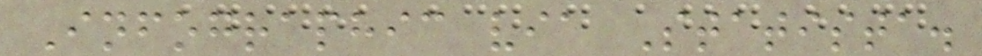Infographic via Statista.
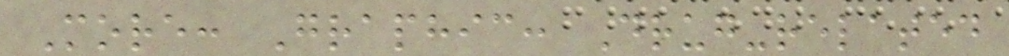More: Graphic: Drug-related
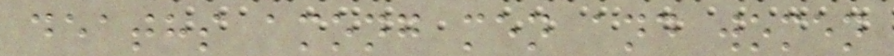deaths among men and women
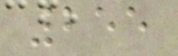255
